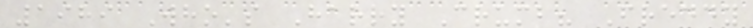1989 Who's Harry Crumb? Freddy
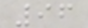96
